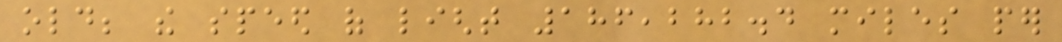old; the speed of light 186,282.4 miles per
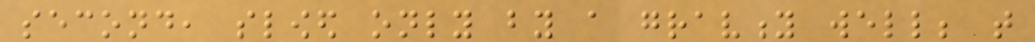second, slowed only by a gravity well; that
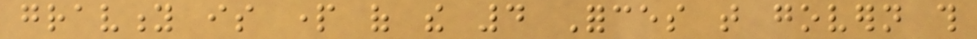gravity is part of the 4 Forces that govern this
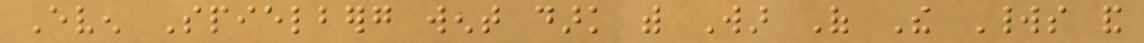Even Spielberg went dark with War Of The Worlds and
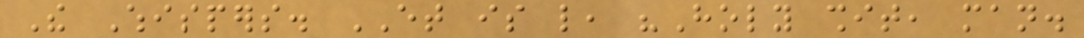The Whispers. ET is like, "Holy shit, man.
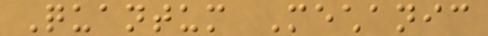Quantum Mechanic
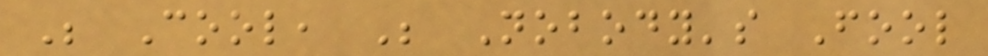Be Cool, Be Nobody's Fool
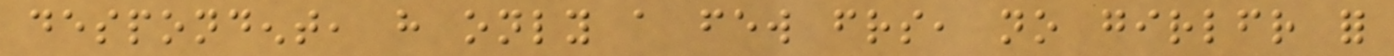despondent, have only a few friends, no girlfriend for
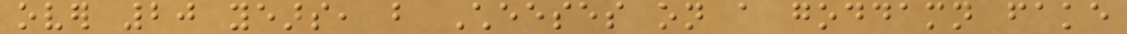over 20 years, but Cheeses on a goddamn fake
